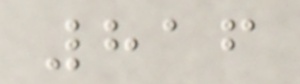816
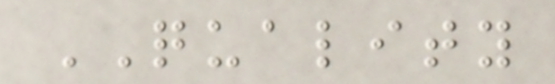QUALITY
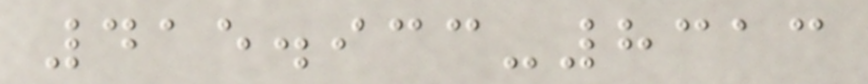415.933-8313
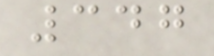347
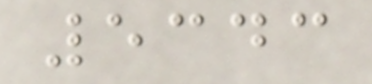5343
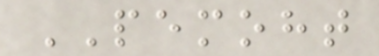PEMOHT
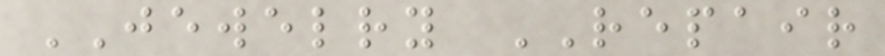JEWELRY REPAIR
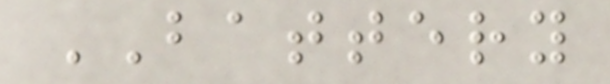BATTERY
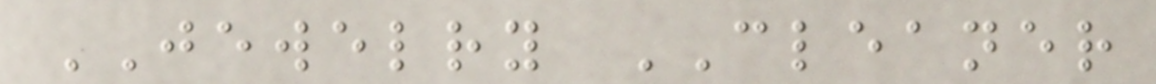JEWELRY CLEANER
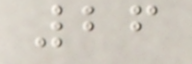26
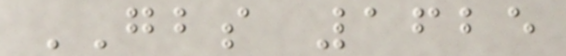GBS 1625
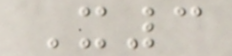X3
